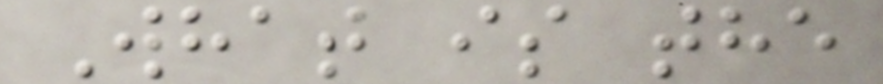What is the
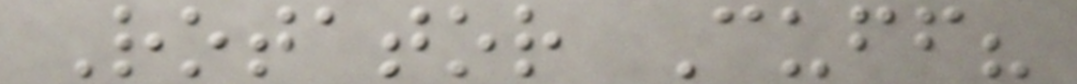Rotator Cuff?
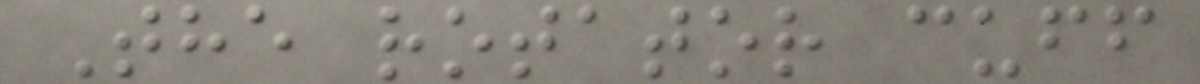The rotator cuff
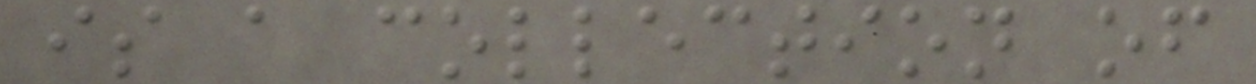is a collection of
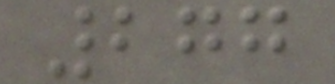277
